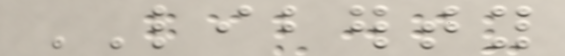LIBERTY
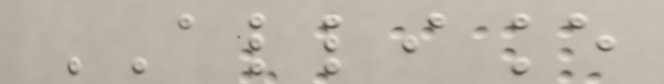ALLIANCE
